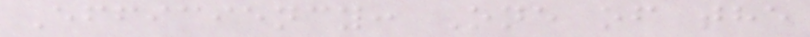Efficiency: One of the
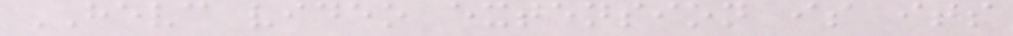HEVC video extension is its
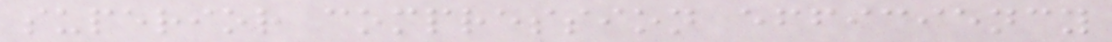superior compression efficiency
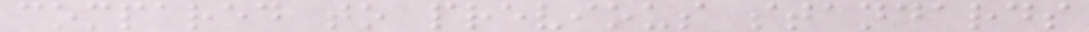compared to previous standards
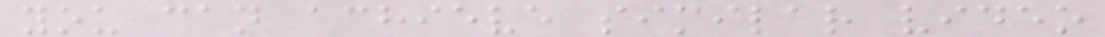you can achieve similar video
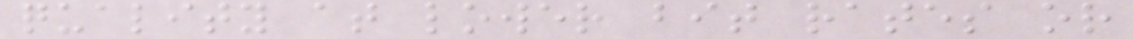quality at lower bit rates or
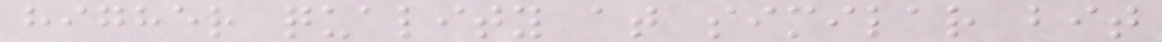higher quality at similar bit
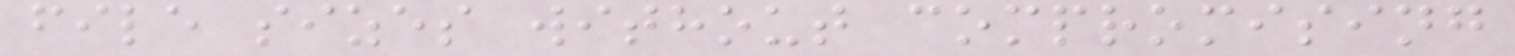file sizes without compromising
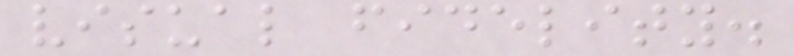visual fidelity.
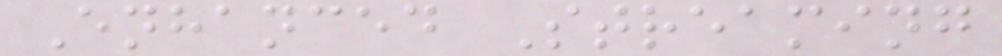Enhanced Streaming
